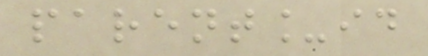parent_id
